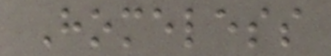Homeless
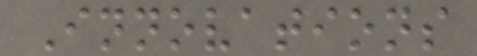Innovations
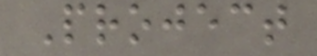Project
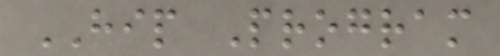HIP Program
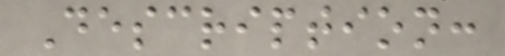Description:
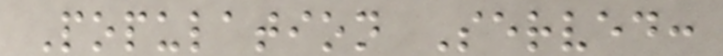Population Served:
